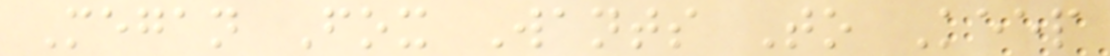Megan Fox Wants To Keep
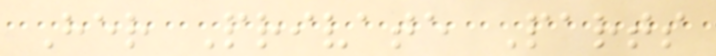Her Private Parts
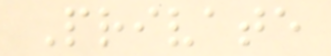Private
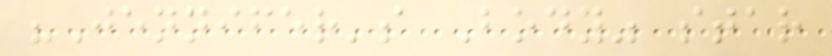"Jennifer's Body" star
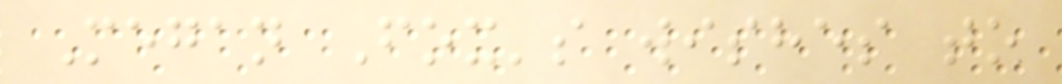Megan Fox's wishes to
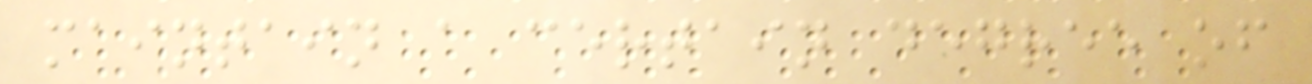maintain a certain degree of
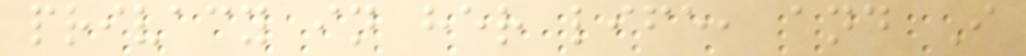privacy in her life, and I
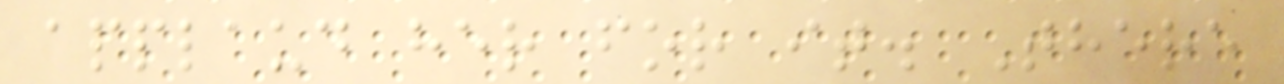applaud her for it. There
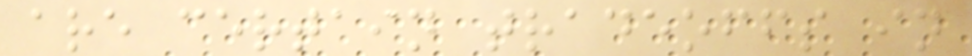are certain tradeoffs in
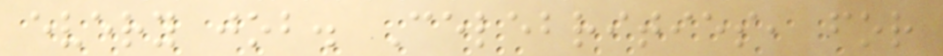every job. Celebrities, for
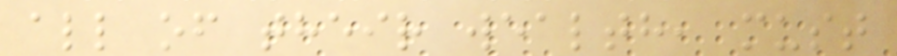all of their wealth, must
